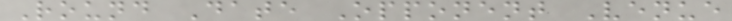Round Date Opponent Venue
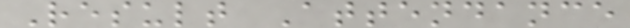Result Attendance
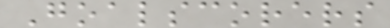Goalscorers
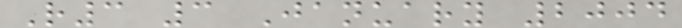R3 3 January 2004
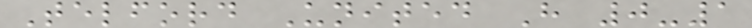Telford United H 0-1
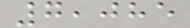7,085
